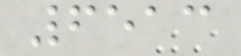6513
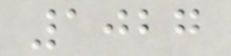1027
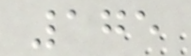175
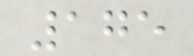175
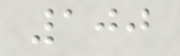100
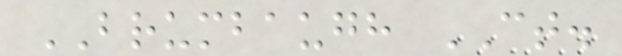BRUMBAUGH CT.
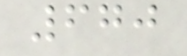670
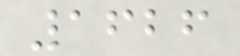1626
